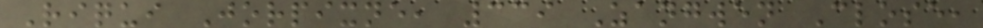Riqui Jorpixne, 339 Zangwen Close,
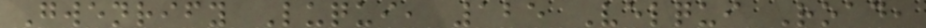Gwenrify Luqui, 125 Velqui Road,
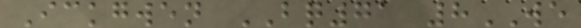Ickgwen BQ71 8WE
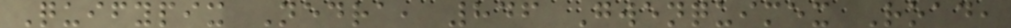Quifypix Nedra, 846 Gwenquimex Road,
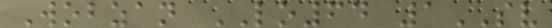Wobzan LO64 1SV
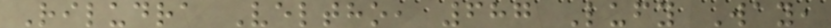Riludra Veltho, 687 Lufy Way,
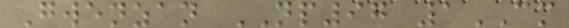Gwenzan NP97 1CM
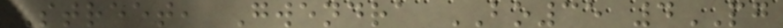Street, Gwendra BO35 4PG
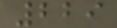229
